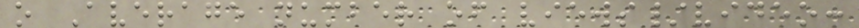o Average number of views/video:
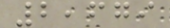2,679
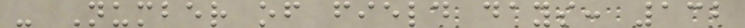- Number of field days: 132
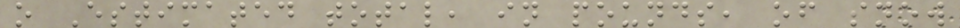o Estimated total, in pounds, of snow
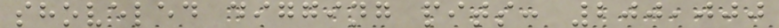shoveled digging pits: 200,000
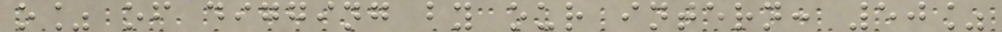o% of digging by our intern: 50%
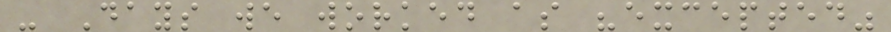- Days we worked as "excepted"
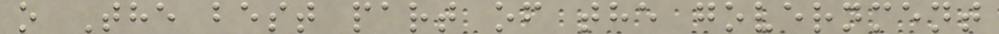o The best part of the government
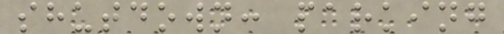shutdown: parking
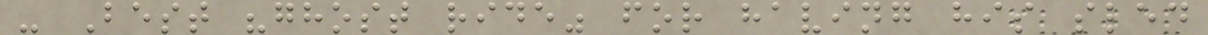- Best "ghost ride" for having his sled
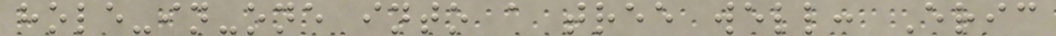hole-in-one into a tree well: Eric
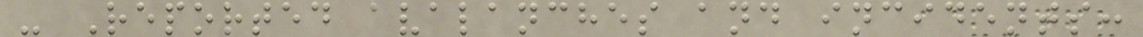- Reported avalanches and incidents:
